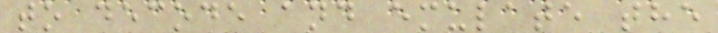to decode and emulate the
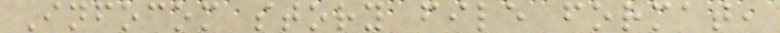Infocom story file format,
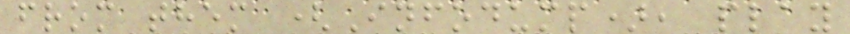from them (Infodump), play
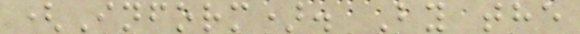(Inform). By the
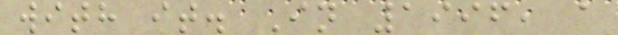with it. In 1996, a
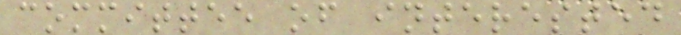committee of interested
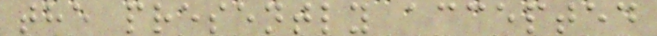the presently accepted
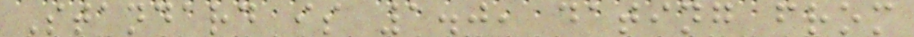Standard is 1.0, dating from
